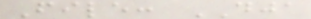File: DJA
